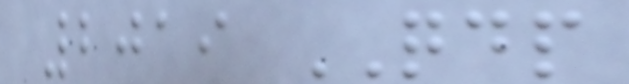2019 QDP
